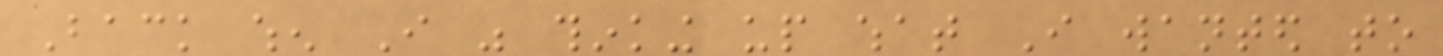Back when I was thinking up what I wanted to
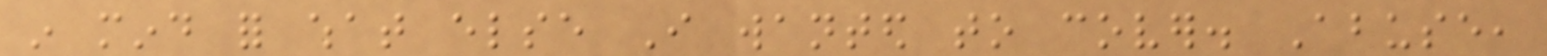in mind for what else I wanted to cover. Abuse,
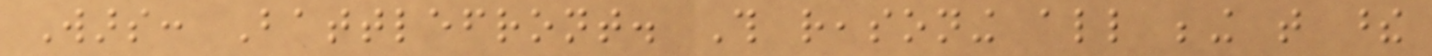Wars: Battlefront. This reasoning all being that these
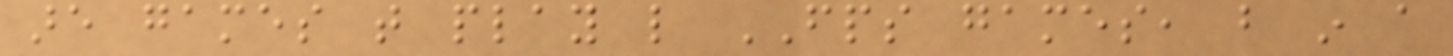are games that play like FPS games, but in a
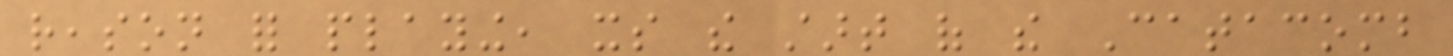reason for playing, its the start of the Catacomb
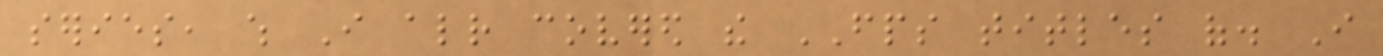series, which I already covered the FPS titles of. I
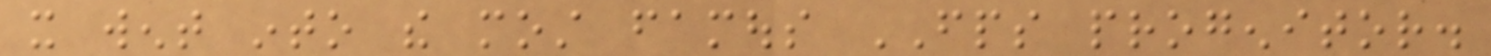it went into the most famous FPS progenitor.
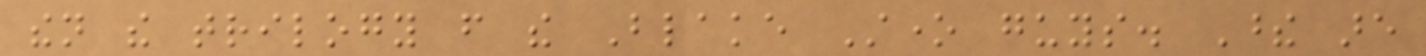then the trilogy from the Blake Stone guys. These are
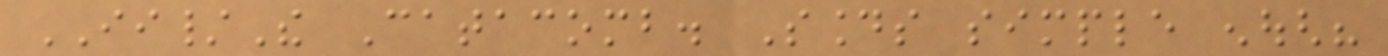II/The Catacomb. Sounds simple enough?
